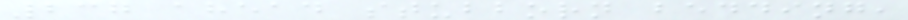237 ahead stubborn bedding,
